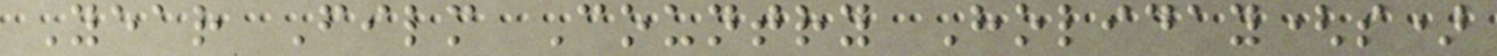Year Film Country Holiday(s)
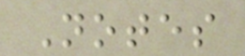Notes
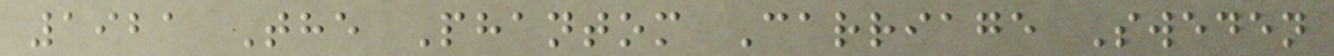1921 The Phantom Carriage Sweden
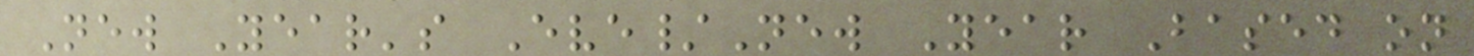New Year's Eve/New Year Based on
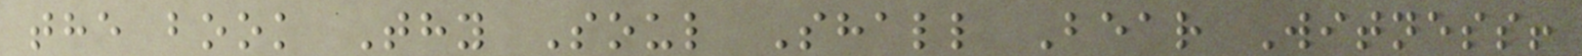the book Thy Soul Shall Bear Witness!
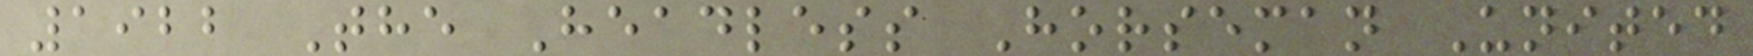1922 The Headless Horseman United
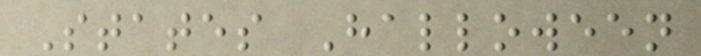States Halloween
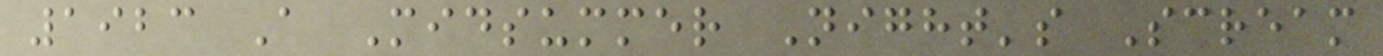1923 A Midsummer Night's Scream
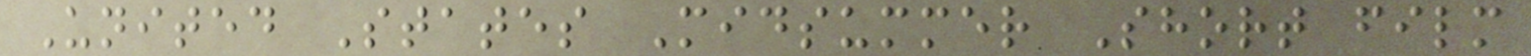United States Midsummer Short film
